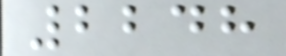2248
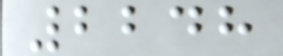2248
